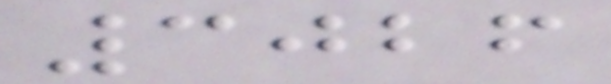3026
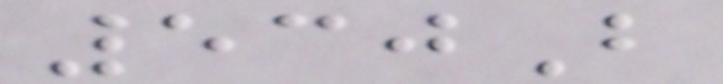530B
